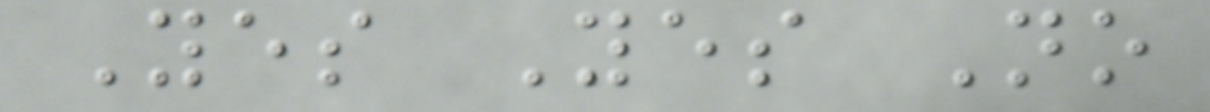Yes Yes No
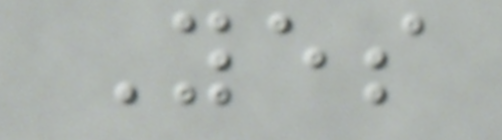Yes
